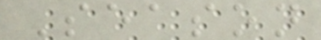Season
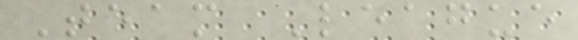Team League
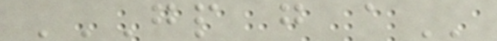GP G A
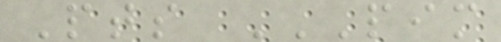Pts PIM
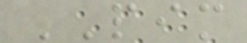PIM
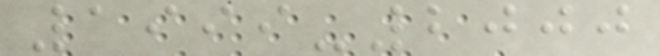1999-2000
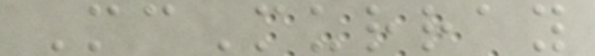McMurray
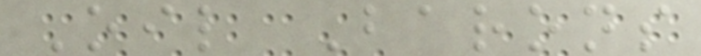Oil Barons
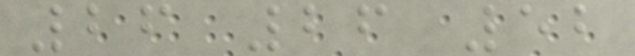26 26 52
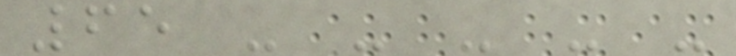65 - - - - -
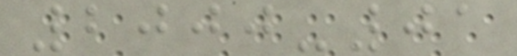2000-01
